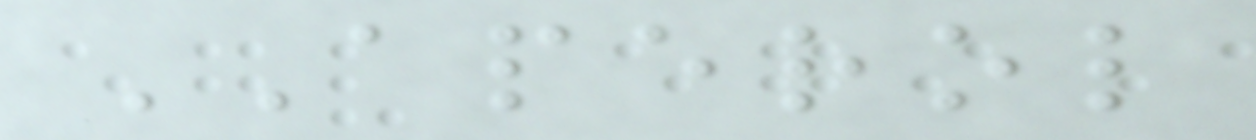APEROL
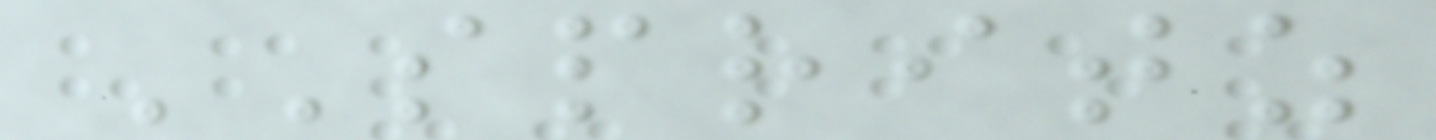SPRITZ
